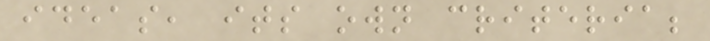ideas, its own criteria;
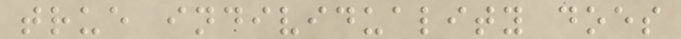true individuality does
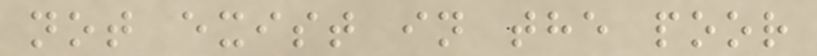not exist in the poor
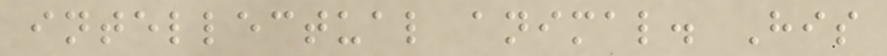intellectual animal. His
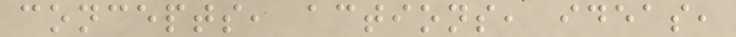concepts, actions, ideas,
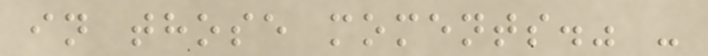in those moments." -
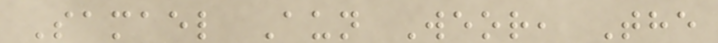Samael Aun Weor, The
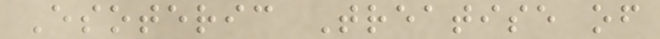Esoteric Treatise of
